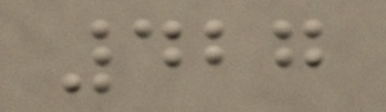427
